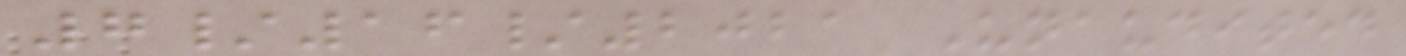7/16/2021 Unaudited
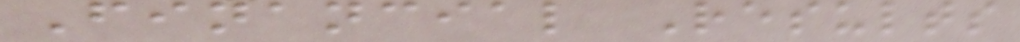Financial Results
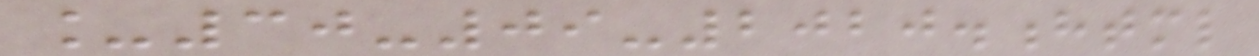_30-09-2020.html
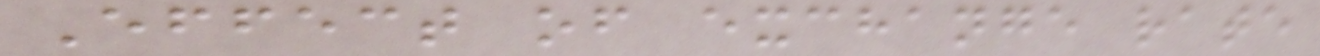Effect of exchange rate
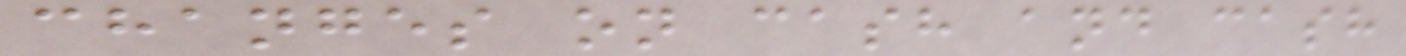changes on cash and cash
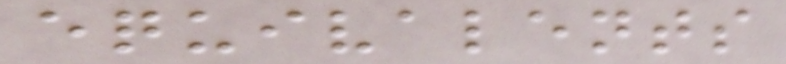equivalents
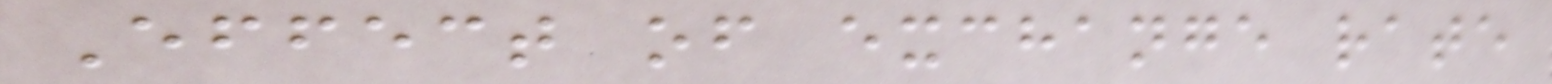Effect of exchange rate
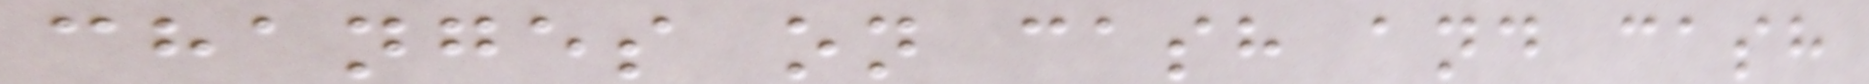changes on cash and cash
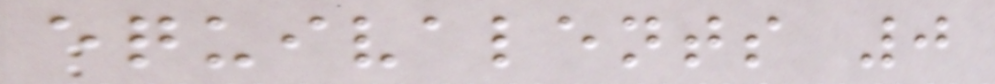equivalents 0
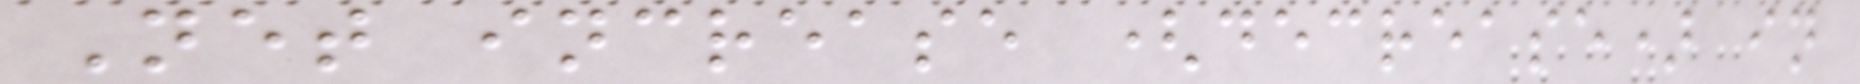Net increase (decrease) in
